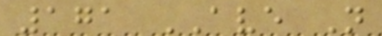171 AVE N
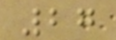27
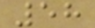58
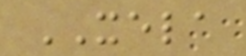XELA
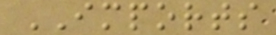IMPORTS
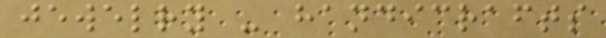jewelry - handicrafts
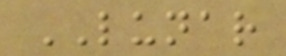LUNAR
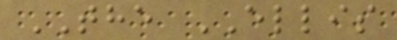THE ELLIS
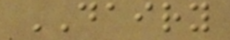DAIRY
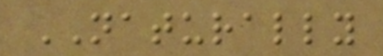NATURALLY
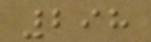298
